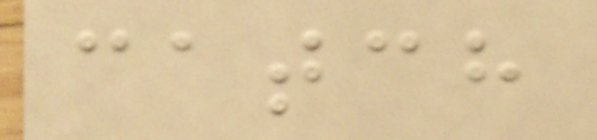catch
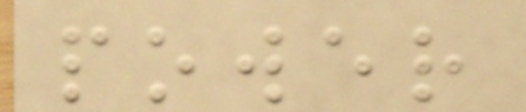power
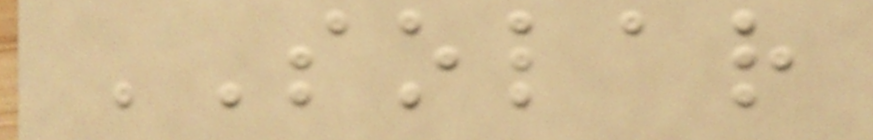SOLAR
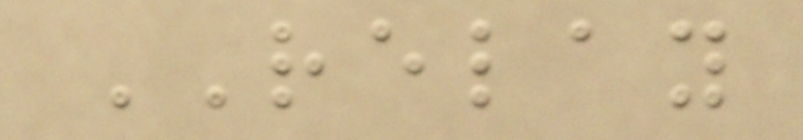RELAY
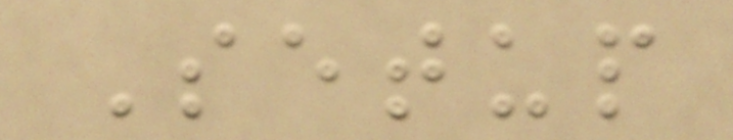Setup
